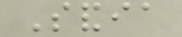Sandia
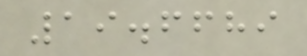19.6689
